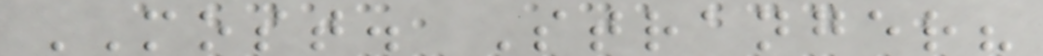MOST. Stranger?
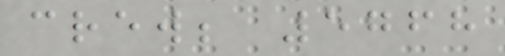crew; 5768
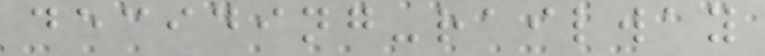deciding-railway
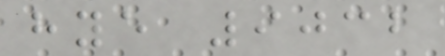hye 9032
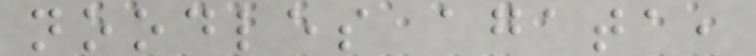noodles agata,
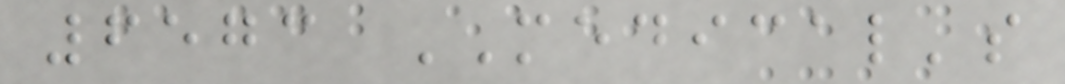6573 MEDICAL's
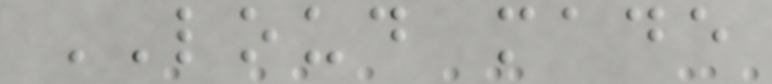LOUD made
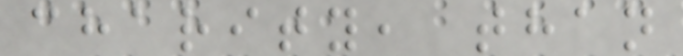charity, than
